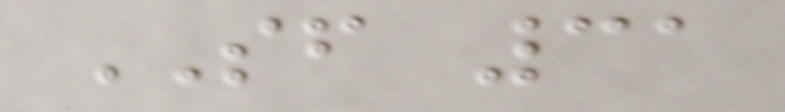SF 31
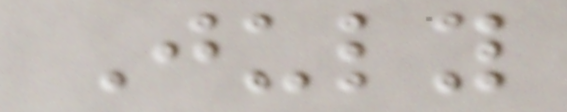July
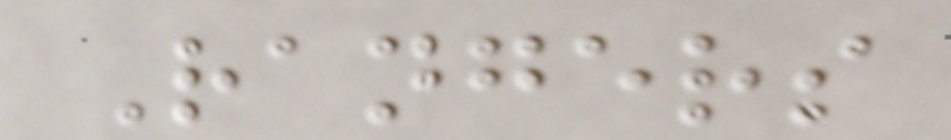Rangers
